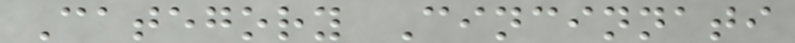Category Cincinnati
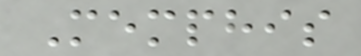Memphis
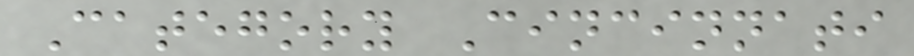Category Cincinnati
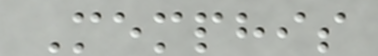Memphis
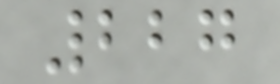227
